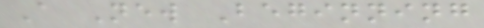A New Beginning
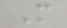M
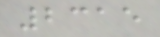2315
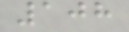108
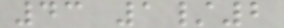43 1/2
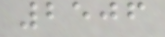2506
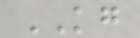KG
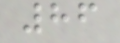86
